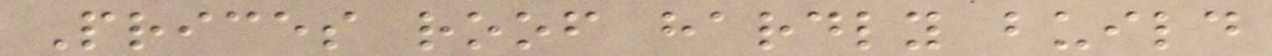Prices roof hardly build
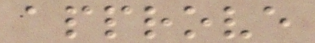approve
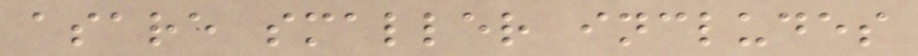asare smaller includes
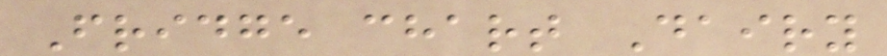Fridge chart Dairy
